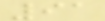91
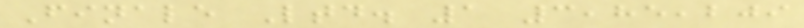Finale Ltd. 1 3,85,209
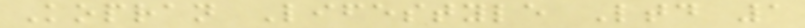Kopran Lifestyle Ltd 1
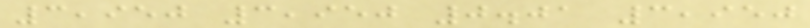3,950 3,950 0.01 3,950
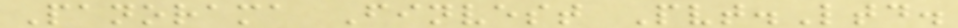Panorama Finvest Pvt.Ltd.
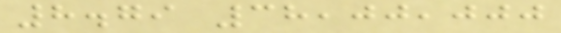8.79 38,00,000
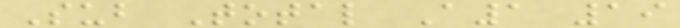Sub Total A1 19
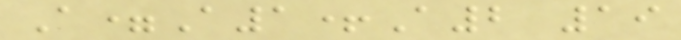A=A1+A2 19
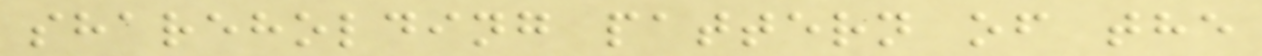shareholding pattern of the
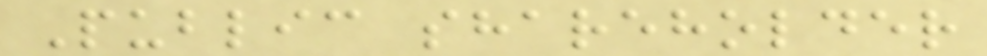Public shareholder
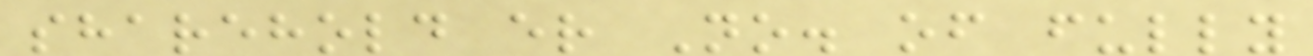sharehold er No. of fully
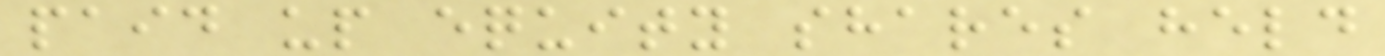paid up equity shares held
